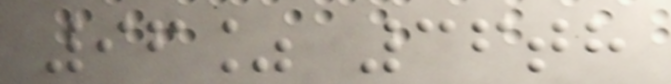96% 36th
